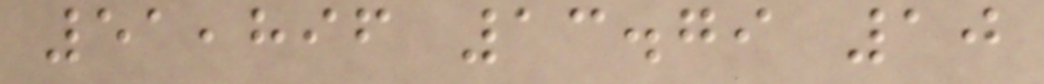51,896 13.79 10
